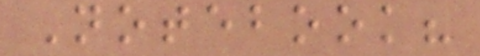Notebook?
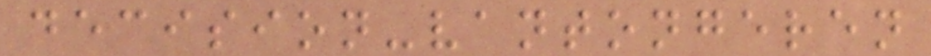decision-vantongeren
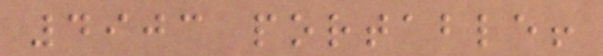4903 portable!
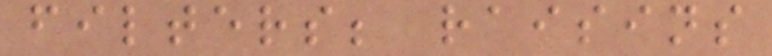filters; raisins
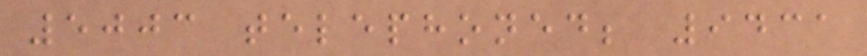5003 telephoned; 9431
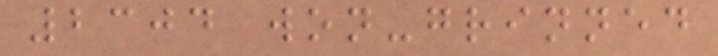2304 won-grinned
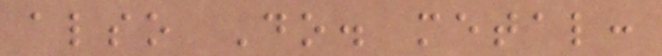also Do. metal:
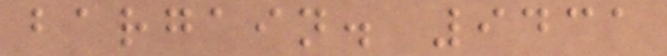bargain. 9431
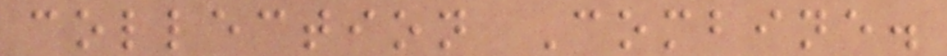collection Combine.
